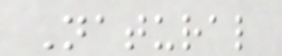Natural
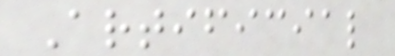Artificial
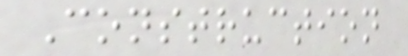Construction
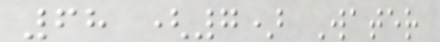68 (7) Water
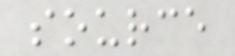source
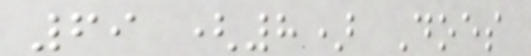69 (8) Does
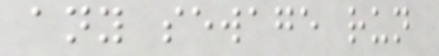any sewage run
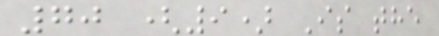70 (9) Is the
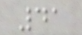41
